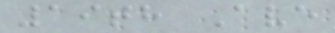19th Ave
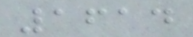1614
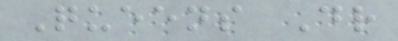Queens Dr
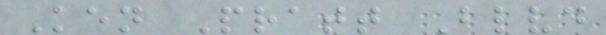Ken Pratt Blvd
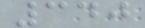340
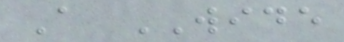A WIDE
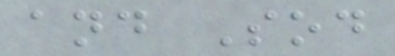and Sod
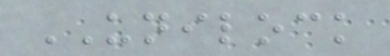UNILOCK
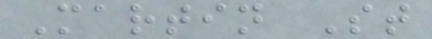Martin St
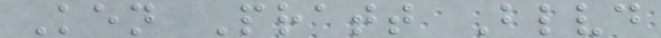Ken Pratt Blvd
